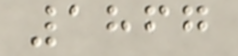1867
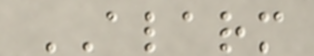ALARM
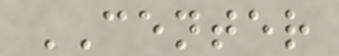CENTER
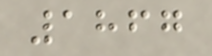1867
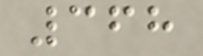368
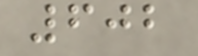602
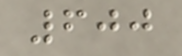600
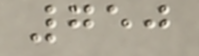750
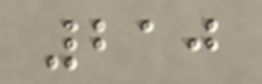210
